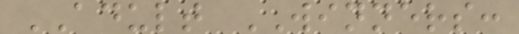ADULT WINNERS:
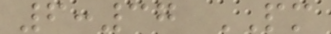6:37 PM
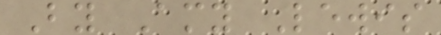By Amy Lewis
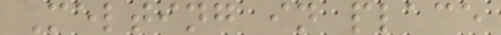Melting in place
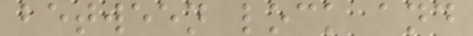between lock and
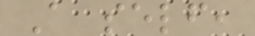A self,
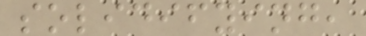solidifying,
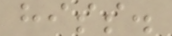hiss.
